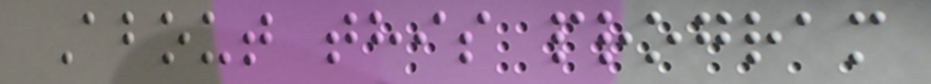About this program
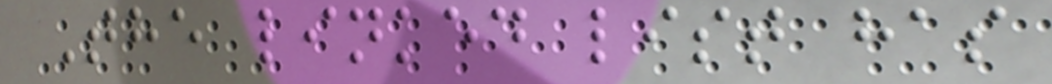The linked list has
